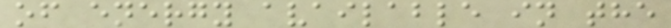of energy available in the
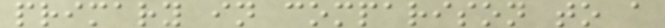primary in comparison to a
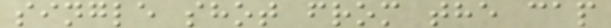single shot from the cap
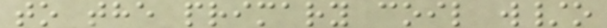to the primary coil w/o
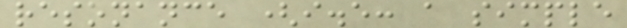resonance (i.e: a simple
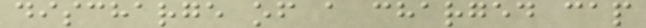discharge of a charged cap
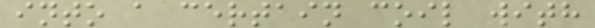into a certain coil with
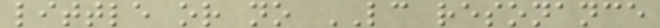little or no LC resonance
